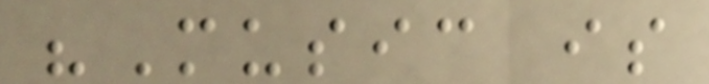"Music is
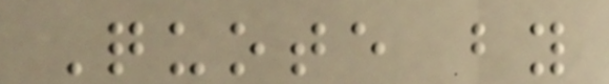Quote by
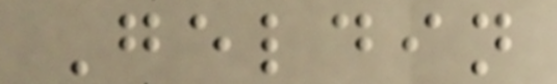Geldin
